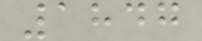1847
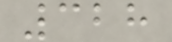328
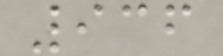936
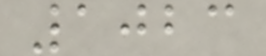1023
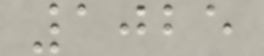1025
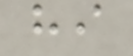hi
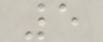5
